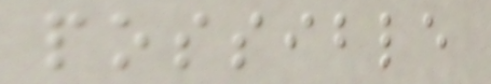possible
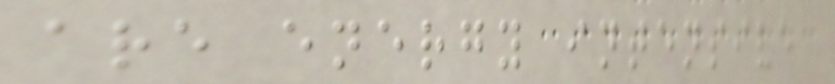are energy intensive
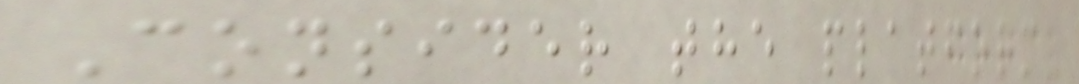Consider the platform
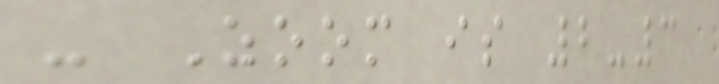- Zoom is 2-3
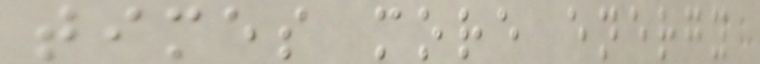times more energy
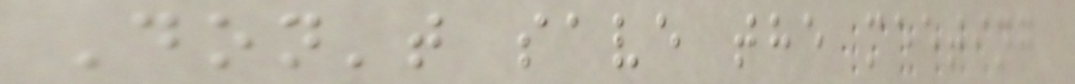Don't save the meeting
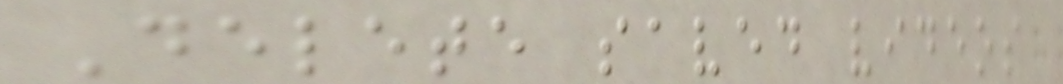Delete saved videos
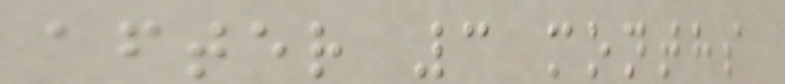after 3 months
